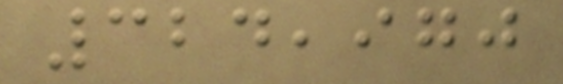324,970
